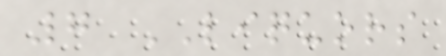7 LIQUORS
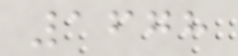1678
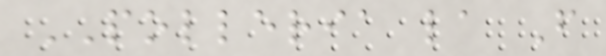POLLERIA la F
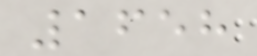1658
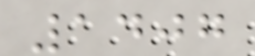1407
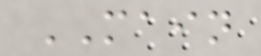MAIN
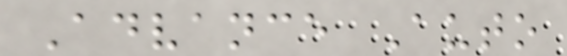Advance Auto
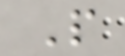P
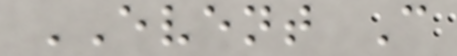EVENT C
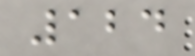124
